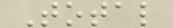Total
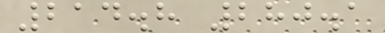214.8 280.1
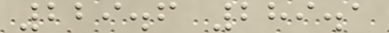229.6 289.1
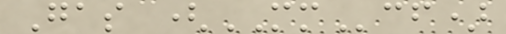Gas (MMcf)
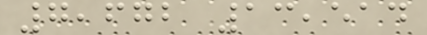7,672 13,514
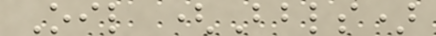Oil (Bbls)
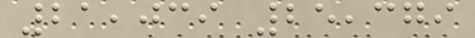21,039 25,379
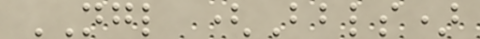NGL (Bbls)
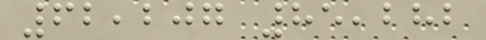62,207 85,282
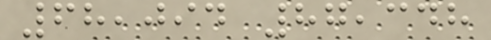68,094 87,348
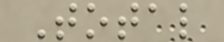Total
